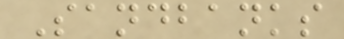Sandbanks
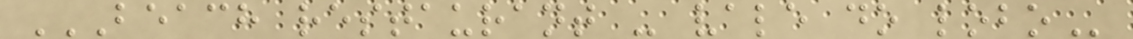BEACH RESTAURANT - VALE DO LOBO
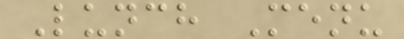Lunch Menu
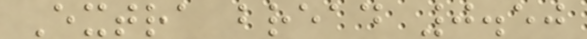Extra bread 0.50
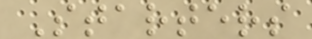Starters
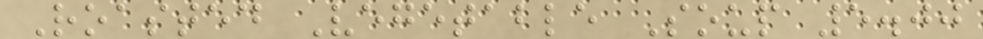Roasted Vegetable Soup 5.00
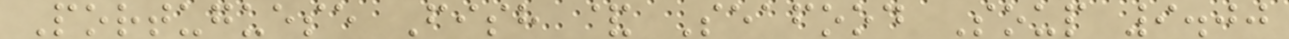Portuguese Fish & Seafood Soup 9.00
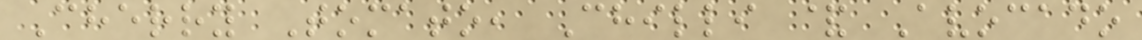Cherry Tomato, Chilli & Avocado
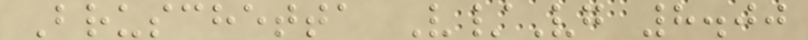Bruschetta V/Vg 8.00
